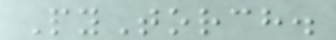PyTorch.
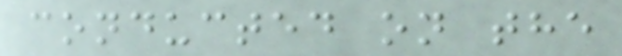conducted on the
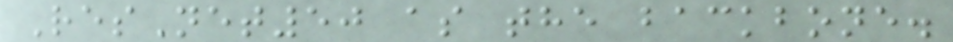ResNet50 as the backbone.
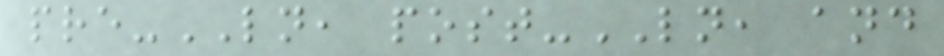pre-LN, post-LN, and
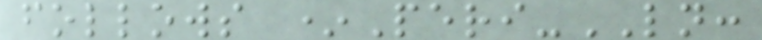follows *Peri-LN:
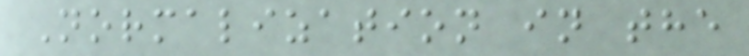Normalization in the
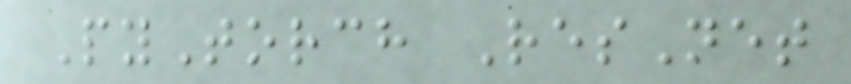PyTorch ResNet
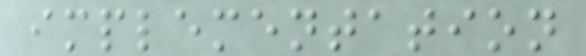implementation
